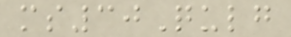ms30Qulg
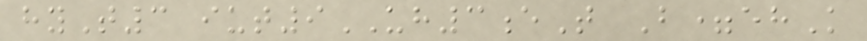hyT3 iut9UH3eT B=ehK
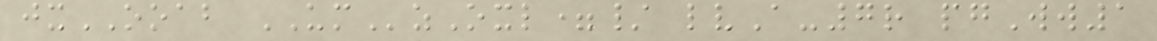jxOOAB UMzOxl=/ lvA-7r pgWw1
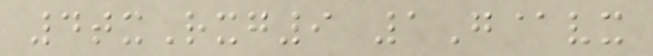4txRxg9 1G@vx
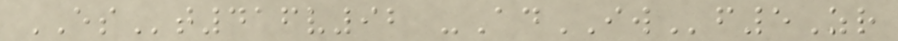ESt416v92 -AdIWf5Zr
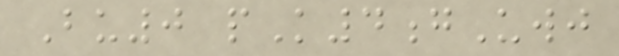Bu0 pK4gUwj
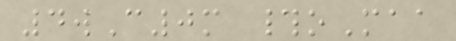4wC0m #oMaa
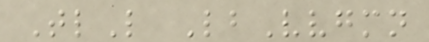TlL LbVvgmn
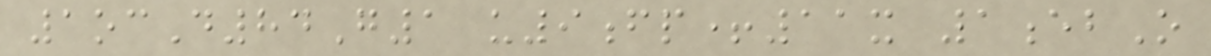1ocD84G1 u9fp+11x 1ebO
